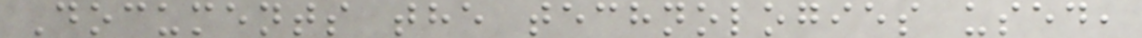Documents the technologies used,
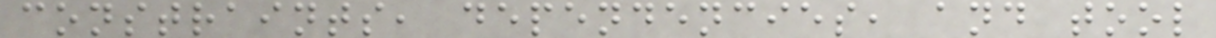constraints, dependencies, and tool
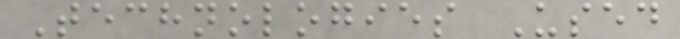Technologies Used
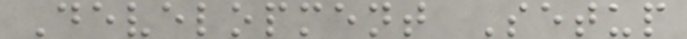Development Setup
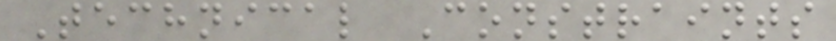Technical Constraints
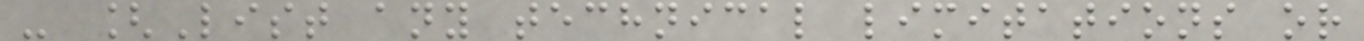- [List any technical limitations or
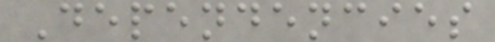Dependencies
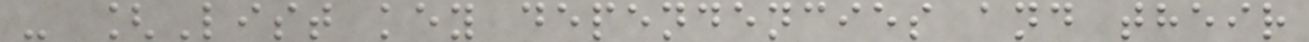- [List key dependencies and their
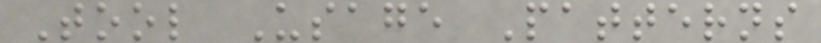Tool Usage Patterns
